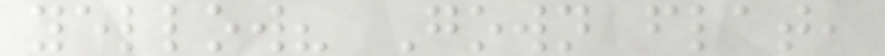yellow? Gown flat,
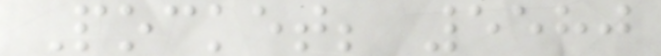Pocket; 5580
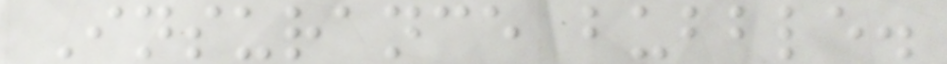Insurance bubble.
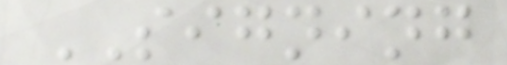SIGNING
